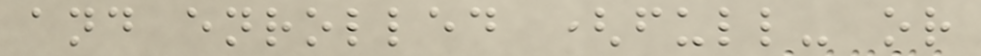and enrolled (full- or
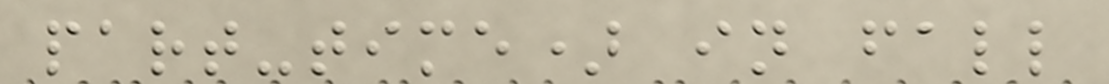part-time) in fall
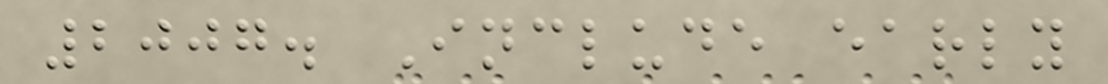2007. Include early
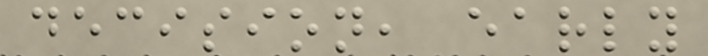decision, early
